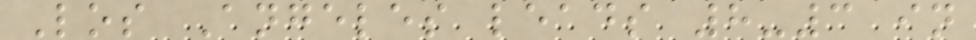Los Angeles leads 8-3 in
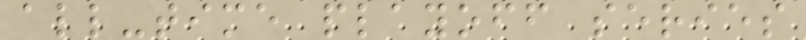all-time playoff series
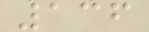136
